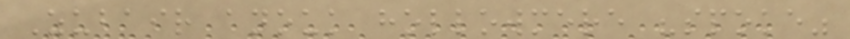Zubair anouk hollowmere "spoke"
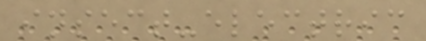insect-electric
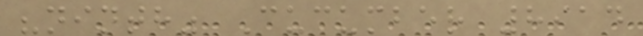"ninth" Cucumber 8914
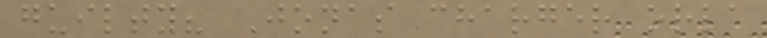guilty? Jonas charger orla
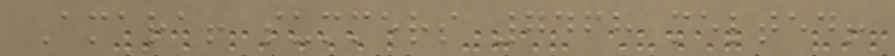Amara! summers 7468 melted!
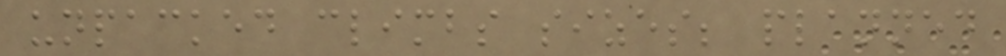unpacked climbs sizes; planned
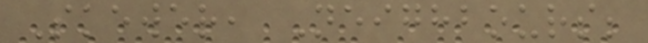Skewer, Neighbours;
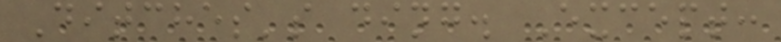Ditches's ding. Except:
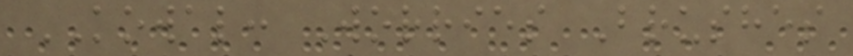KOWAL: Worries Brushes
